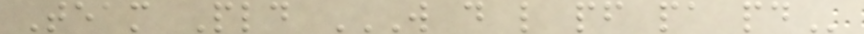Team Pld W D L PF PA PD
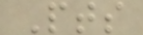Pts
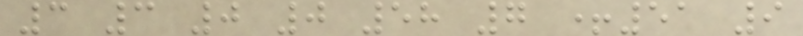3 3 0 0 58 7 +51 9
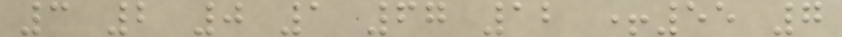3 2 0 1 67 12 +55 7
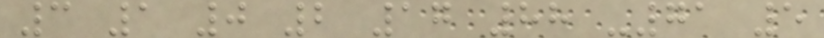3 1 0 2 17 88 -71 5
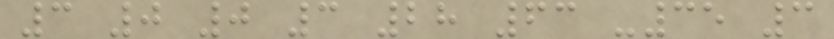3 0 0 3 28 63 -35 3
